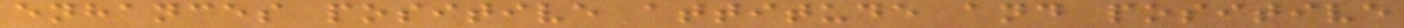enhances positive attitude and positive
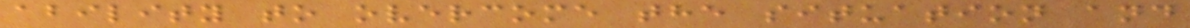ability to overcome the situation and
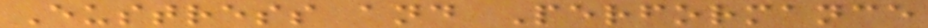Eustress and Performance
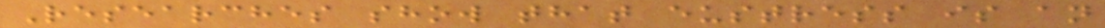Researches show that eustress is an
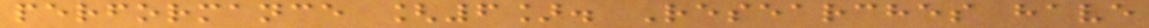performance [6]. Researches have
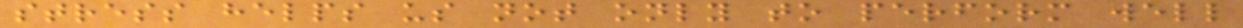stress helps us not only to perform well
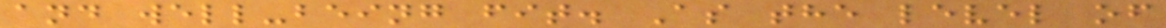and well-being fit. As the level of
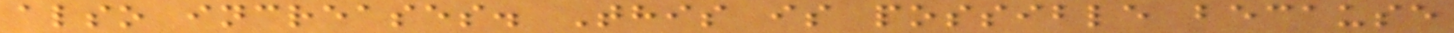also increases. This is possible because
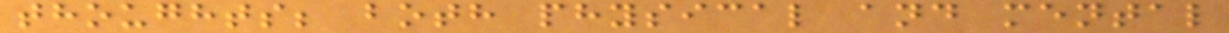thoughts; both physical and mental
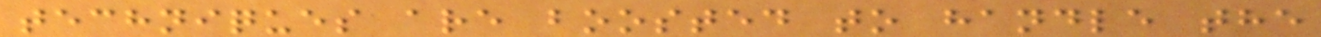techniques are boosted to handle the
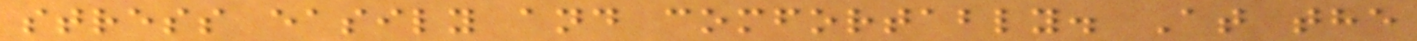stress easily and comfortably. At the
